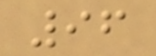96
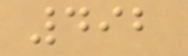492
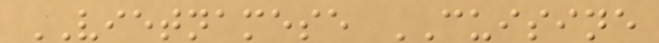VIETNAMESE CUISINE
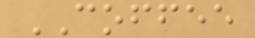COFFEE
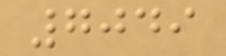7049
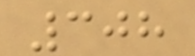308
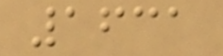1631
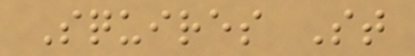Squires St
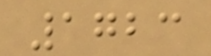1723
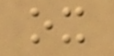ox
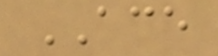ACE
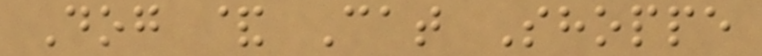Dog & Cat Shoppe
